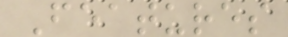Features
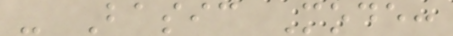- Basic Mode:
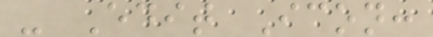- Edit Icon:
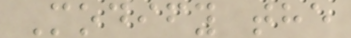Modify the
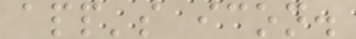app's icon.
